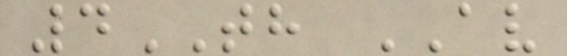4TH AV
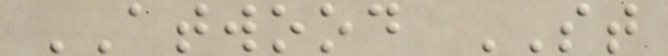ATWOOD ST
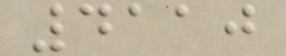4110
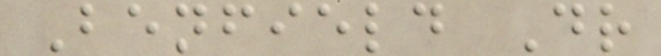Benfield Dr
